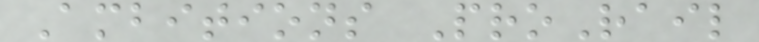Ambitions ProRail
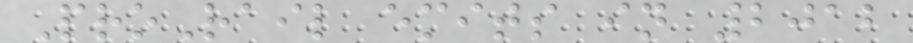ProRail emits in 2012
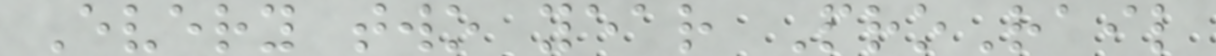Every two year ProRail
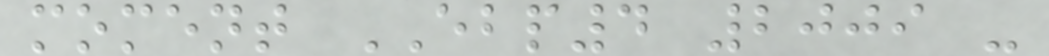moment EBP4 2009 -
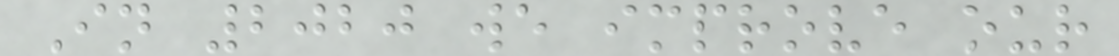In 2020 we improve our
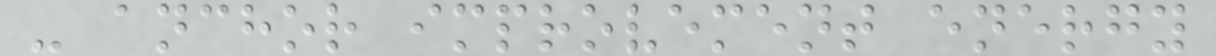- anchor improvement energy
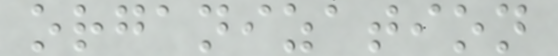organization
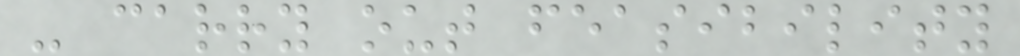- carry out feasibility
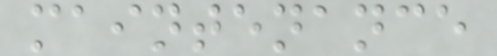maintenance
